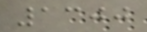1300
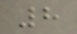8
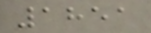1851
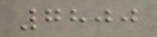7800
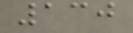130
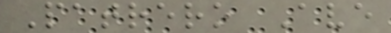Patrero Ave
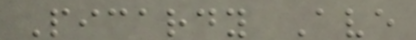Picardy Ave
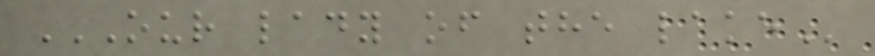OUR LADY OF THE LAKE
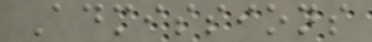Admissions
